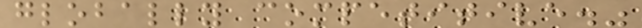globally competitive."
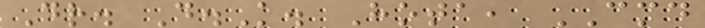Dr. D.K. Hota, CMD
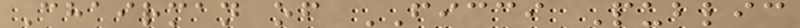Chairman of FICCI Public
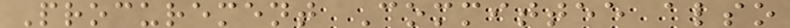Procurement Committee also
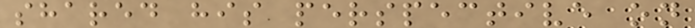shared his perspective on
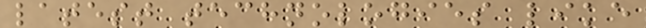latest technologies like
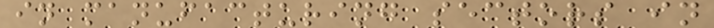in manufacturing sectors in
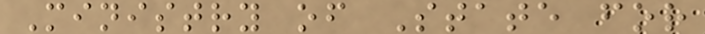Ministry of State for
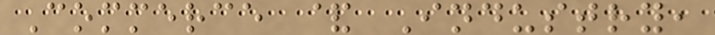Commerce & Industry,
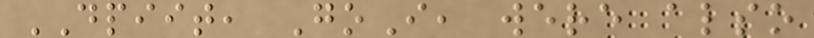DPIIT, GoI, were also
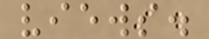views.
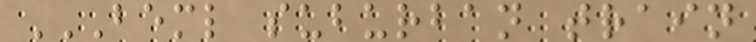BEML SUBURBAN TRAIN
